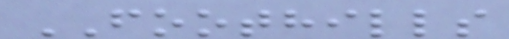FOOTHILLS
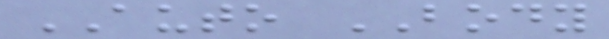AUTO BODY
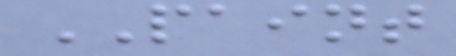PAINT
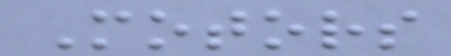Motors
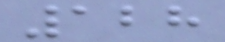128
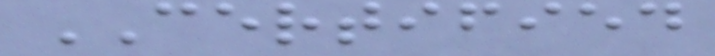CERTIFIED
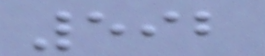592
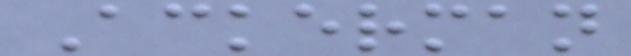Ackerman
